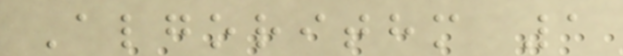Algorithm 1
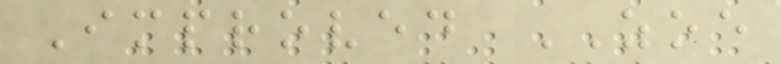Improved ZOE
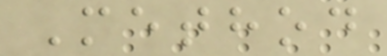Method
